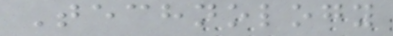Technology
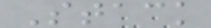Stack
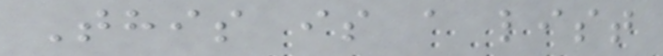This is a list
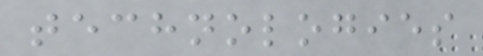technologies
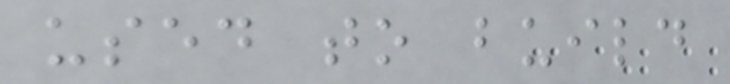used to build
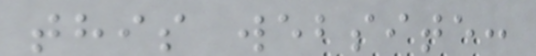this website:
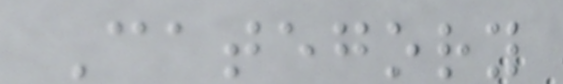Category
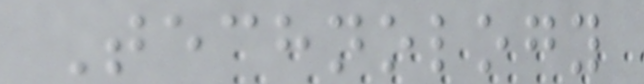Technology
